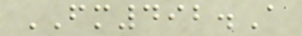FM492.A
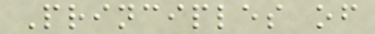Principles of
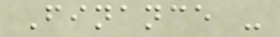Finance -
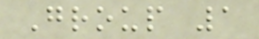Group 1
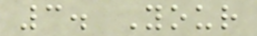3. Your
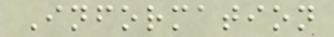Information
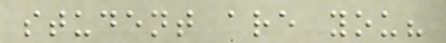student are you?
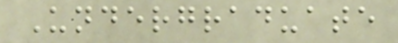Undergraduate
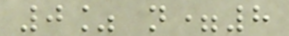0% n=8
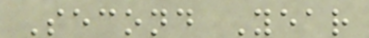Second Year
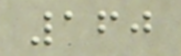160
